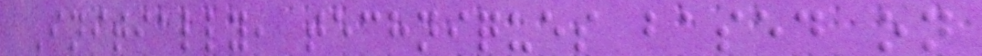Initially, techniques based on
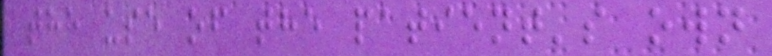the use of the patient's own
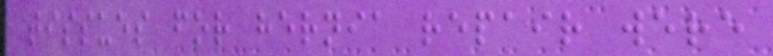tissues for hernia repair were
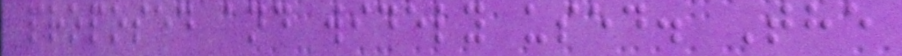proposed and widely used. The
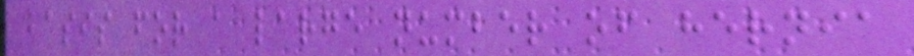basis for a large number of hernia
